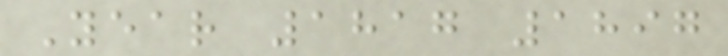Year 1817 1897
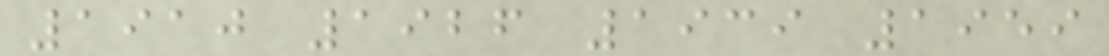1910 1926 1939 1959
